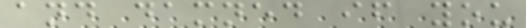and damned if you
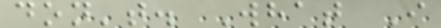don't. What I
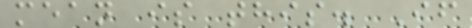mean is this. If
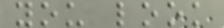you look
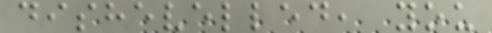dishevelled, you
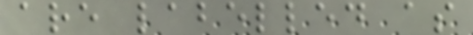are labelled as
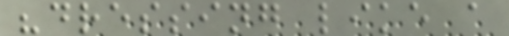"dressing like a
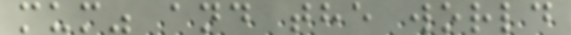mum" and the world
